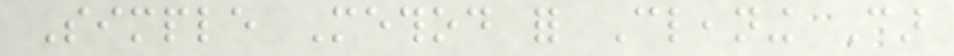Simple Method for Cleaning Car
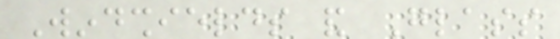Windshields and Glass
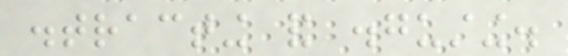distracting and disgusting.
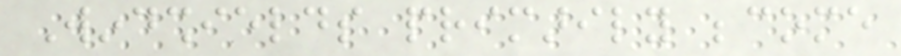Windshields primarily become
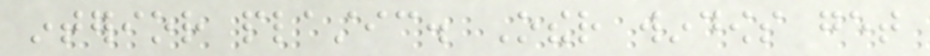interior plastic. Other windows get
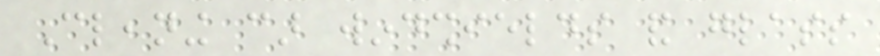Cleaning car windshields and glass
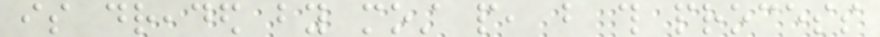is dreaded by most people, but this process
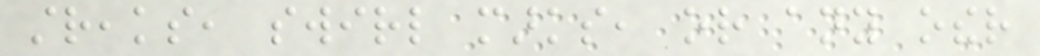streaks, swirl marks, or any other
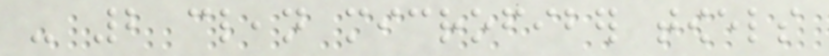- 2 clean microfiber towels
